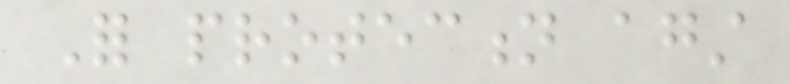For protection against
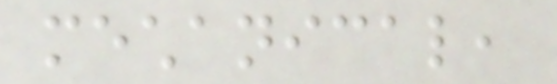mechanical,
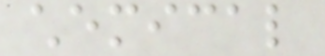chemical
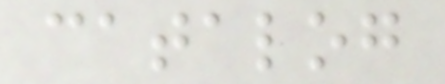catalog
